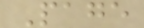Page
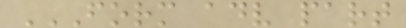FORM ADV PART
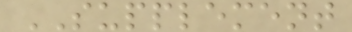SUPPLEMENT
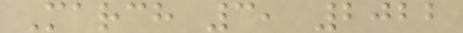March 3, 2022
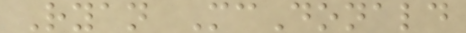Ryan McDonald
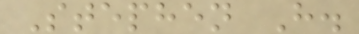Stephen H.
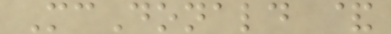McDonald &
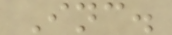Inc.
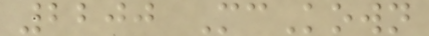2200 McKown
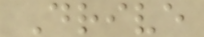Drive
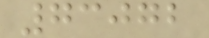73072
